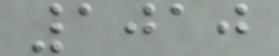1010
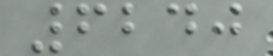6240
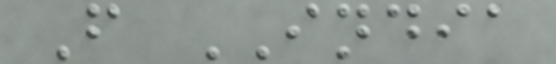F INDIA
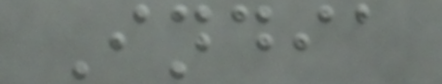India
